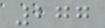277
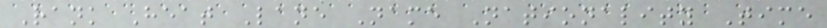Rank Heat Lane Name Nationality Time
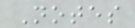Notes
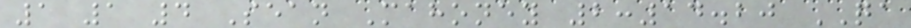1 1 4 Sean Mahoney 2:14.20 QA
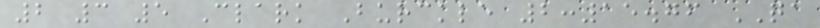2 3 5 Clark Burckle 2:15.76 QA
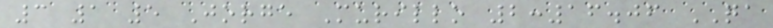3 1 5 Jorge Murillo 2:16.06 QA
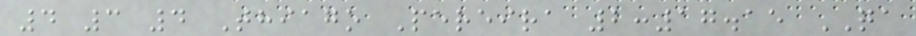4 3 4 Thiago Pereira 2:17.15 QA
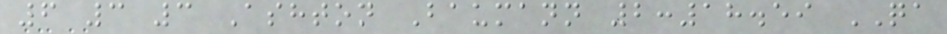6 3 3 Ashton Baumann 2:18.59 QA
